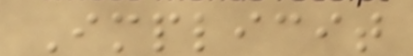Implicit
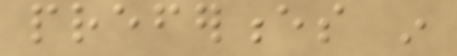preferences in
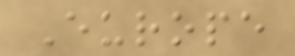Europe
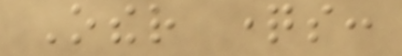Other questions:
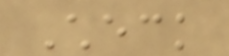Check
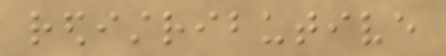redistributive
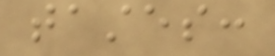tastes:
